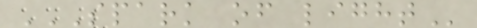SPARK OF LIGHT
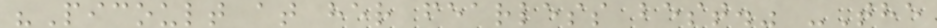"Picoult at her fearless best." -The
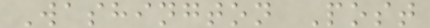Washington Post
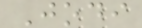Jodi
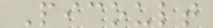Picoult
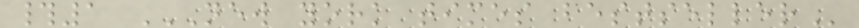#1 NEW YORK TIMES BESTSELLER
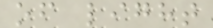of light
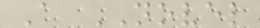A NOVEL
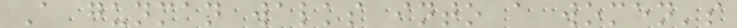A gunman walks into a women's
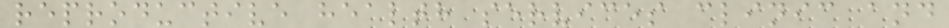reproductive health services clinic and
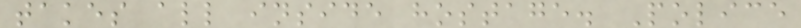takes all inside hostage. Police
